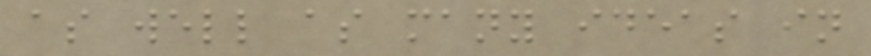as well as many ideas in
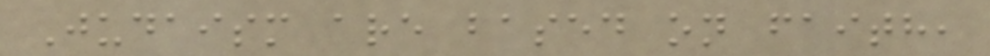Judaism are based on faith,
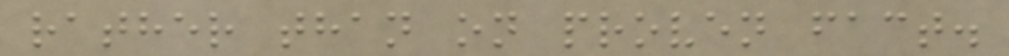rather than on proven fact.
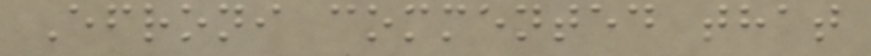Efroni commented that
